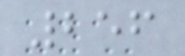256
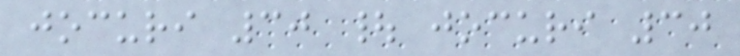jocuri 30 | jocuri 30
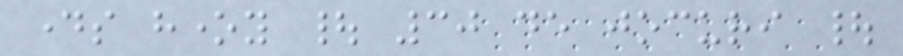days honey | 30 de jocuri |
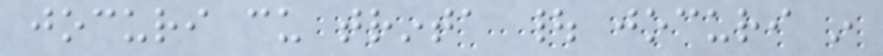jocuri cu trinta | jocuri in
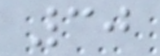30
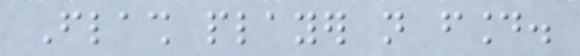Flash player not found.
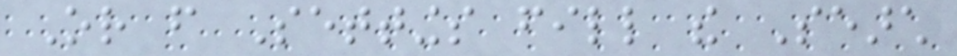Or from Settings fill the Search
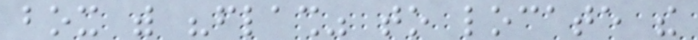box with "flash" to locate the
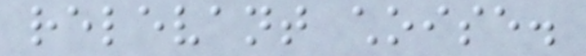relevant choise.
